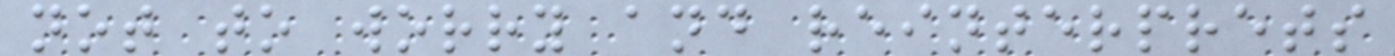not to worry and reinterprets
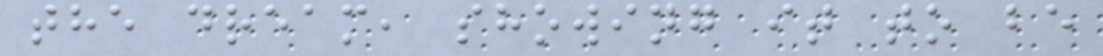the dream, showing it to be
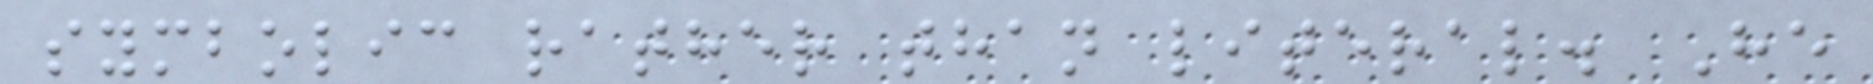symbolic rather than literal. He
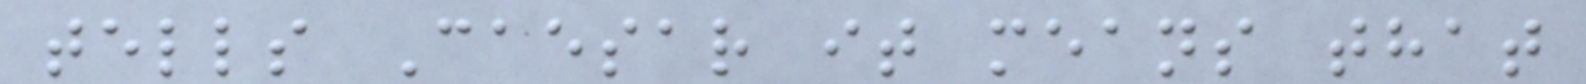tells Caesar it means that
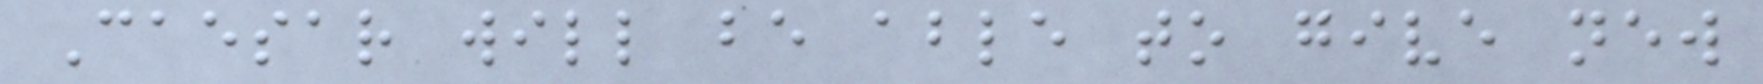Caesar will be able to give new
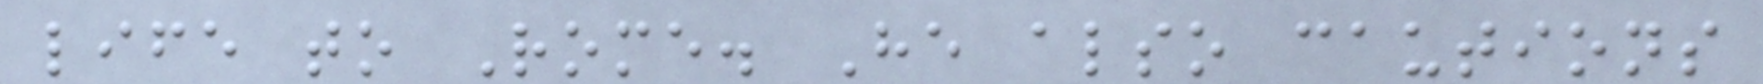life to Rome. He also cautions
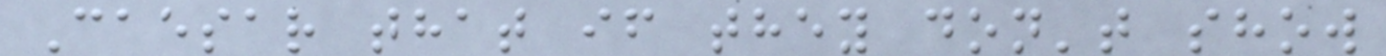Caesar that if they don't show
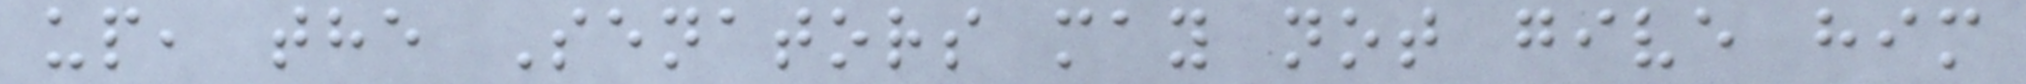up, the Senators may not give him
